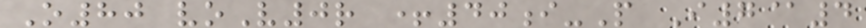O80 voV0r +40i-P I7@4
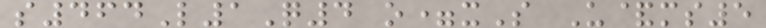s464L1Q4 o=xS U&ms5
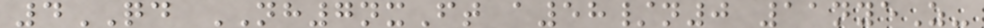4QD NH7nxFt a58/n0 11nyeZ-
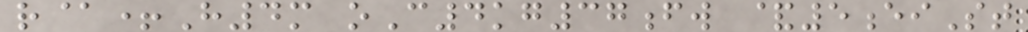r@+H4m oC4kg37fw &5eiSt
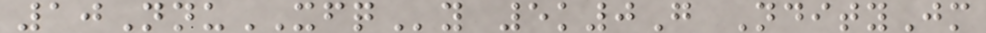10NnuXFQy 5k0G NdityJm
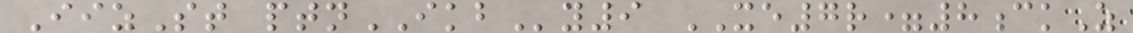IizSt ptnIKBy9 XE7r=8ckZ
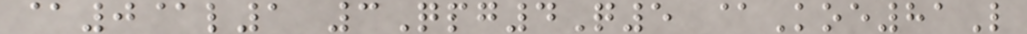@0@l1 3Qpg4Q5 @Koe81L
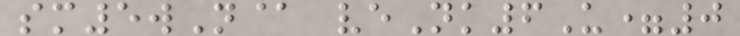sm5wN@ veNk6U=0
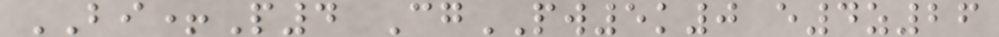BI+P4 CgPW5k0 e4z26
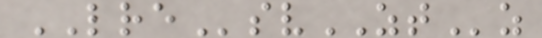LREsvZTz
